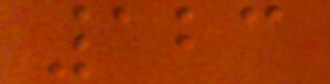123
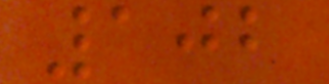102
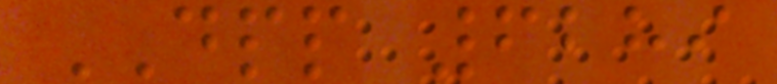DPP 6289
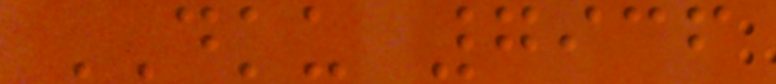DKU 7936
